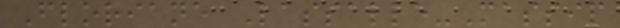Floriane Lassalle-Massip
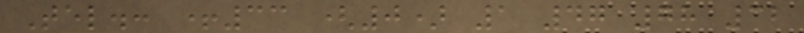Tel.: +33 (0) 1 47 78 32
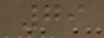79
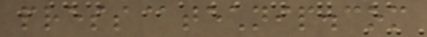press@technip.com
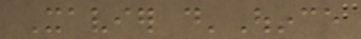Xavier d'Ouince
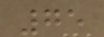75
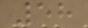58
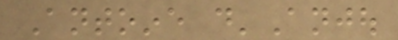Antoine d'Anjou
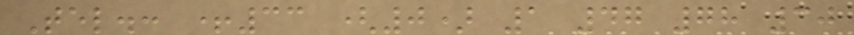Tel.: +33 (0) 1 47 78 30
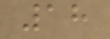18
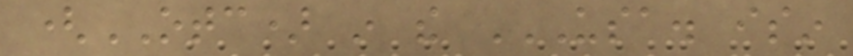(OTC) in the USA. ISIN
